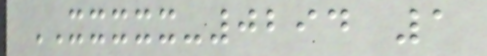XXXXX-0294 1
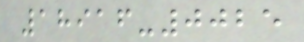18916-0025
